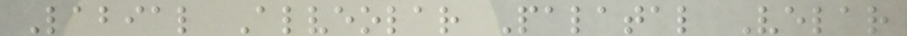Labial Alveolar Palatal Velar
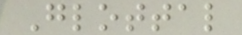Glottal
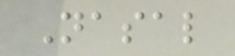Nasal
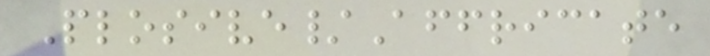Plosive/Affricate
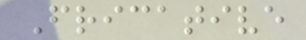Fricative
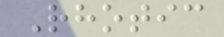Rhotic
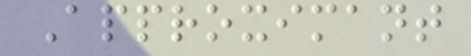Approximant
